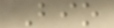Bio
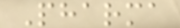Pharma
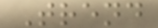Trend
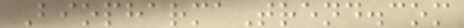BiopharmaTrend.com
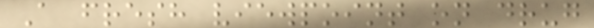A fresh viewpoint on drug
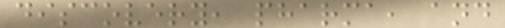discovery, pharma, and
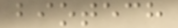biotech
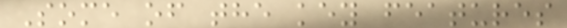Some of the key features
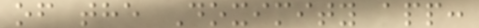of the Doximity app:
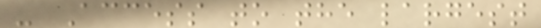- Access to the largest
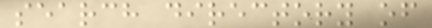search directory of
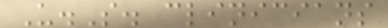U.S. clinicians
